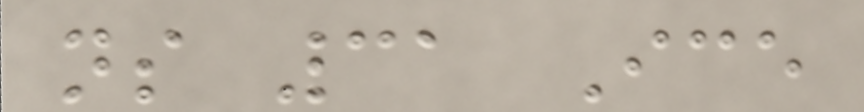ns 31 Ice
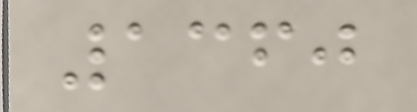1360
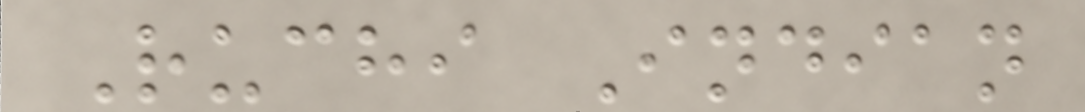Ruchi Indian
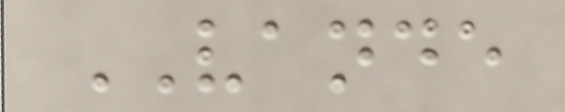VANDE
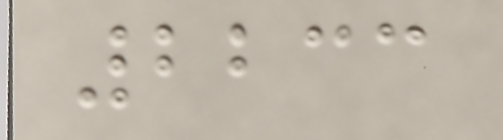2233
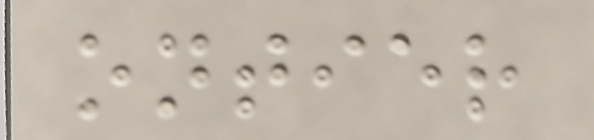ontier
